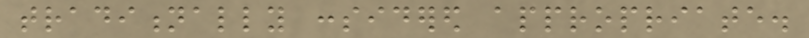traditionally considered appropriate.
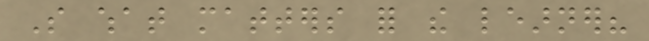So what matters for the learner?
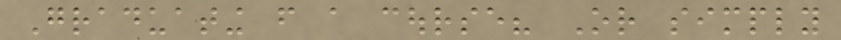Graduating from a course? Or simply
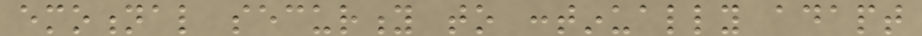emotional security to continually adapt
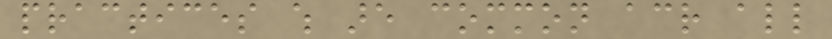practices which are common across all
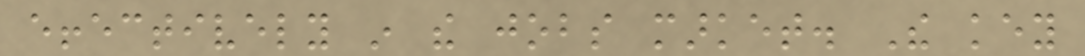effectively in the jobs market. The key
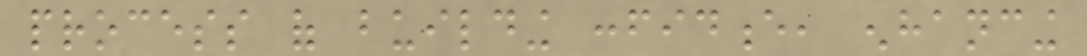process of building confidence, enhancing
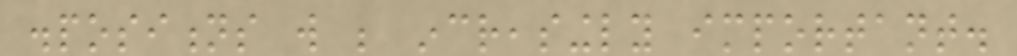dispositions will be increasingly important.
